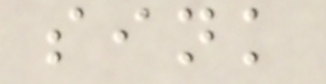sink
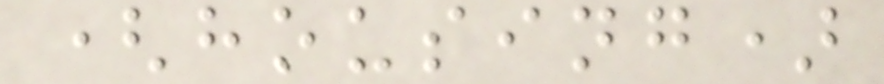(housing)
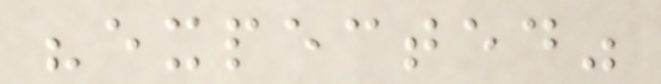"expected"
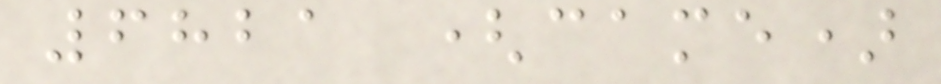6821 (came)
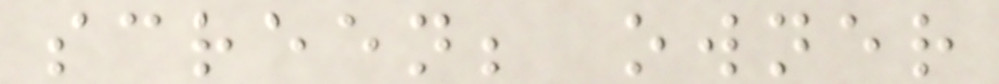screen; owner
